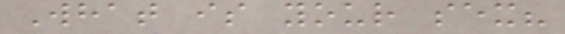What is your sex?
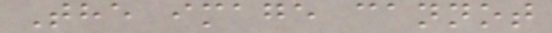The image cannot
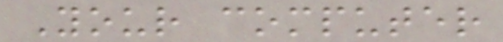Your computer
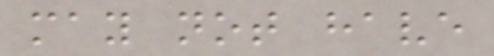may not have
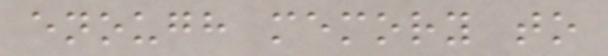enough memory to
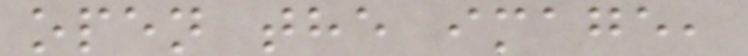open the image,
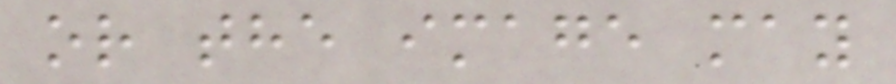or the image may
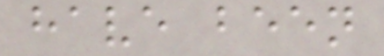have been
